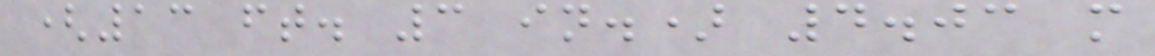(13 ft. 3 in.) 4.03 m
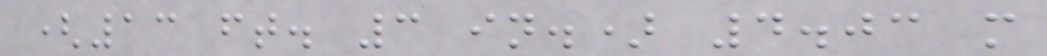(13 ft. 3 in.) 4.03 m
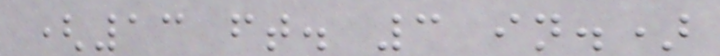(13 ft. 3 in.)
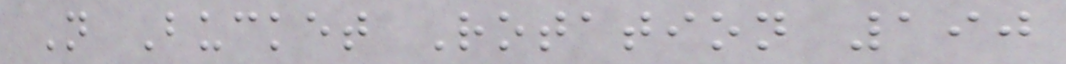N Bucket Rotation 190
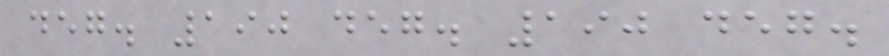deg. 190 deg. 190 deg.
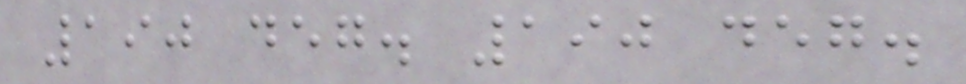190 deg. 190 deg.
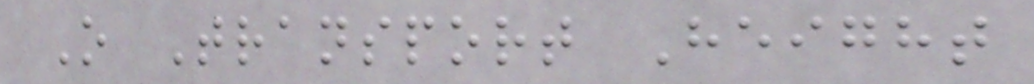O Transport Height
